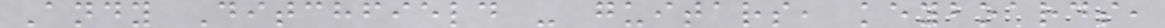Andy Ditchfield - guitars, keyboards,
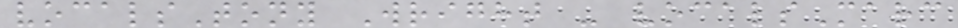vocalsTony Wright - vocalsMarc
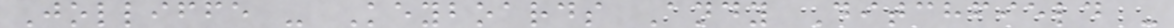Jolliffe - Keyboards Andy Ditchfield -
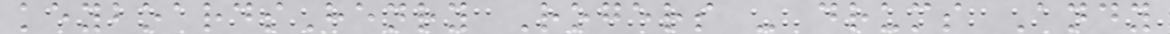keyboardsHenry Rogers - drums Andy
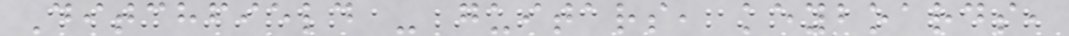Ditchfield - guitars, keyboards,
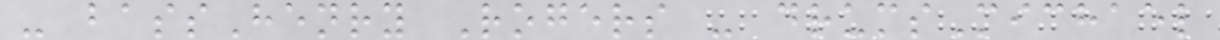- bassHenry Rogers - drumsMichael
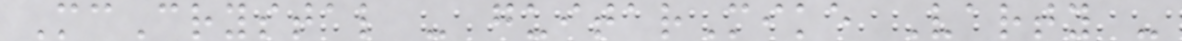McCrystal - guitarMike Varty -
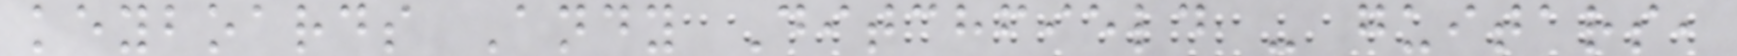keyboards Andy Ditchfield - guitars,
